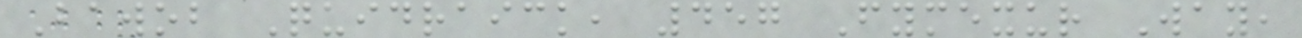Bawob Quidraick, 457 Fymexur Way,
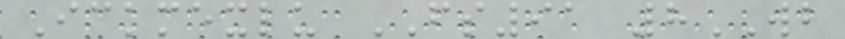Ickmexlu FS91 8WB
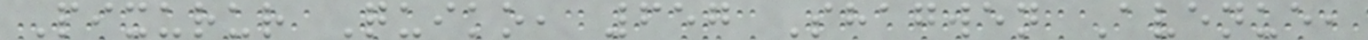Pixurur Quiko, 657 Shagwen Avenue,
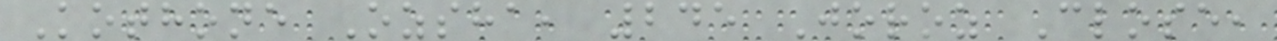Kothone Ozsha, 245 Joroz Close,
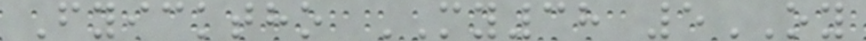Fyicktho MY38 5OY
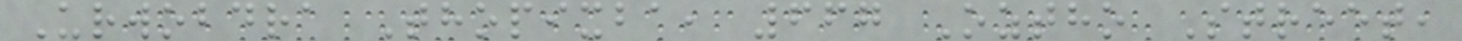Urwobdra Thopixba, 667 Oztho Street,
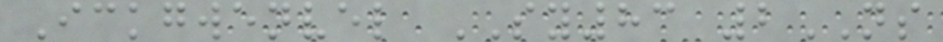Ickgwenvel SY83 2NS
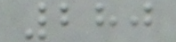280
